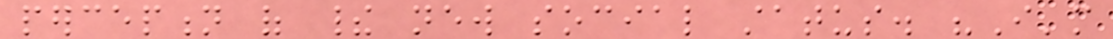perception of their new social status. "I'm
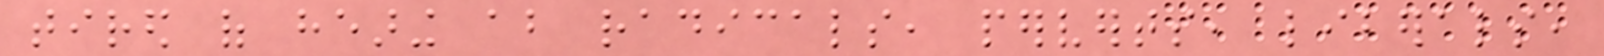tired of hearing about radicals, perverts, liberals,
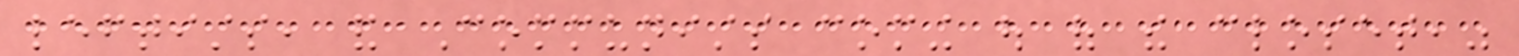leftists, and Communists coming out of the closet,"
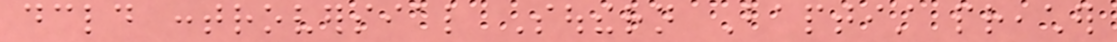declared controversial Southern Baptist preacher
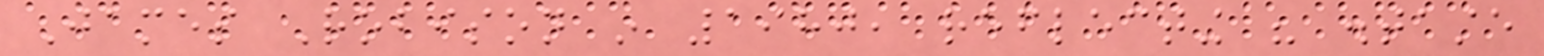James Robison in 1980, reflecting his distaste
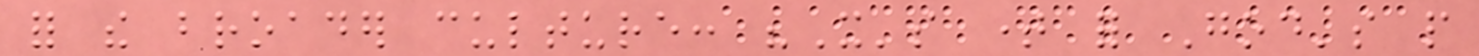for the broader culture: "It's time for God's people
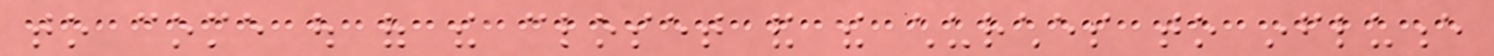to come out of the closet and the churches to influence
